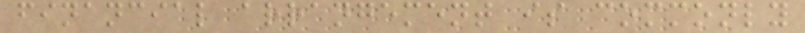financial arrangement is commonly
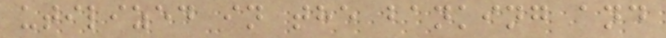utilized in the banking and
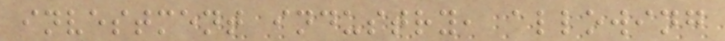investment industry, allowing
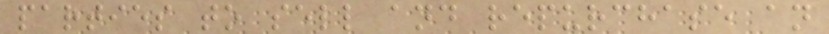parties to sell and repurchase an
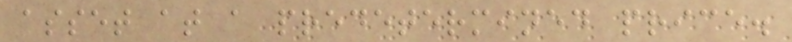asset at a predetermined price.
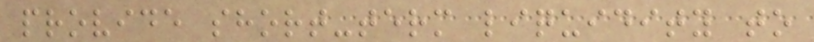provide short-term liquidity to
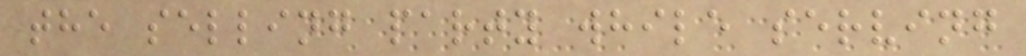the selling party while serving
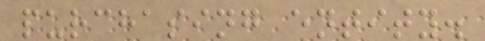purchasing entity.
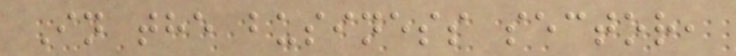In the business sector,
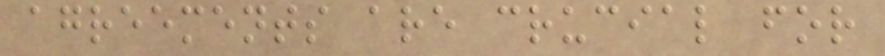agreements are crucial for
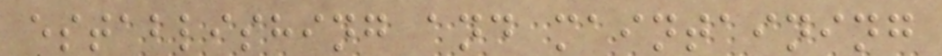establishing and maintaining
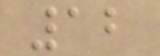12
